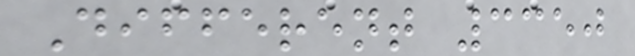Different 3350
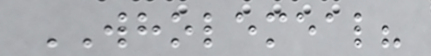WHOLEMEAL?
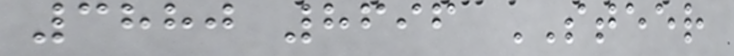3880 8696 STEER
